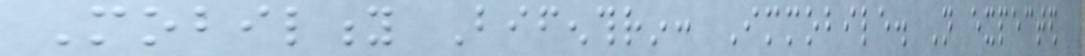Mobility Bifenthrin: Immobile. Not expected
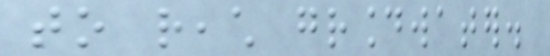to reach groundwater.
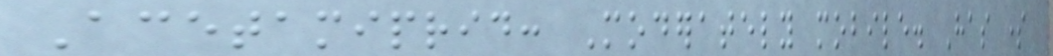Acetamiprid: Moderately mobile. Has some
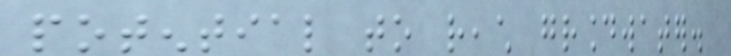potential to reach groundwater.
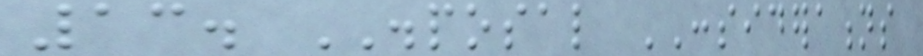13. DISPOSAL CONSIDERATIONS
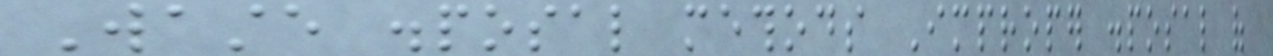Waste disposal methods Improper disposal of
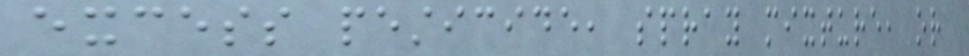excess pesticide, spray mixture, or
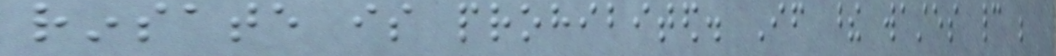rinsate is prohibited. If these wastes cannot be
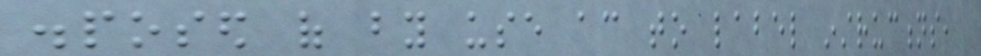disposed of by use according to label instructions,
